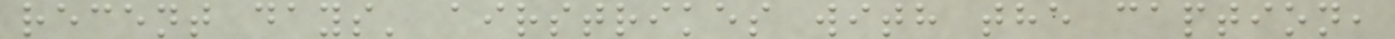recent days' airstrikes with the caption,
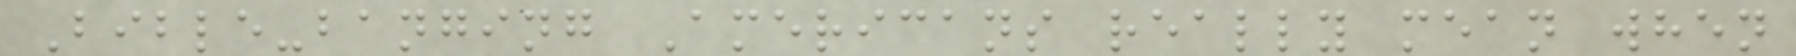Bible-banging Americans really mean when
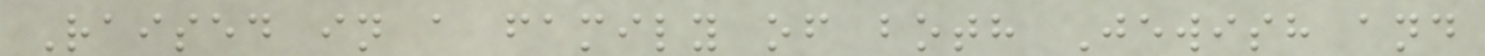Raised in a family of both Jewish and
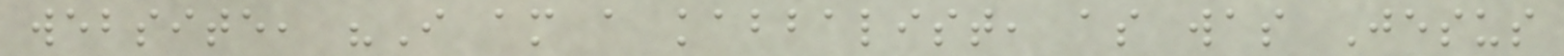website, "I am a kabbalist, as was Jesus
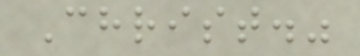Christ."
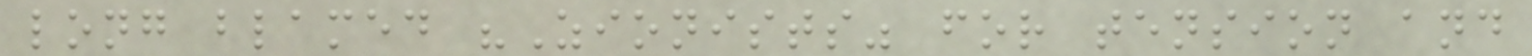long blamed "Zionists" for tension and
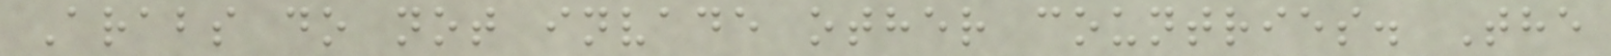Arabs do not invade other countries. The
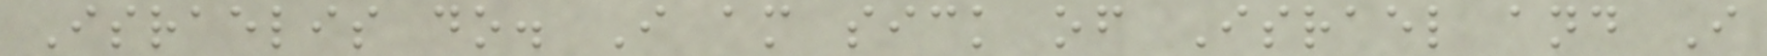Israelis do. I am sick of Israel and I
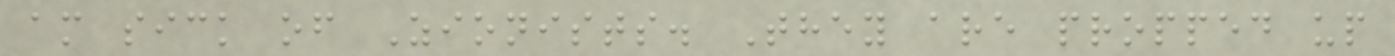am sick of Zionists. They are propped up
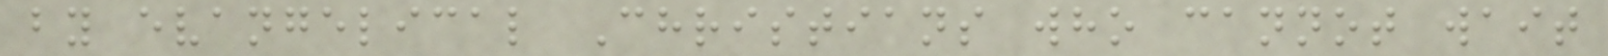by evangelical Christians who cannot wait
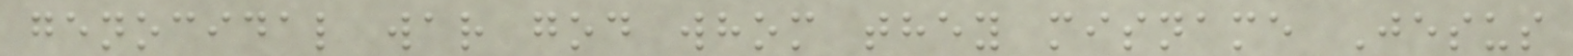genocidal war god whom they misname Jesus
